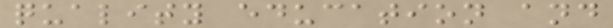quality education and
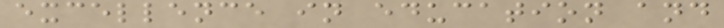excellence in education and
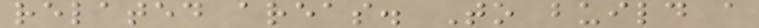related areas. To build a
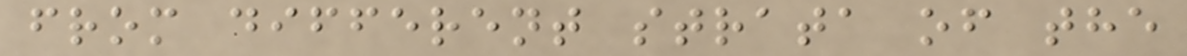from different strata of the
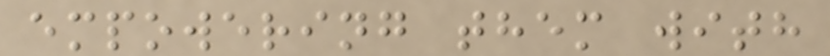empowering them with
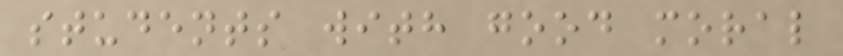students with good moral
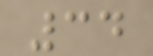34
